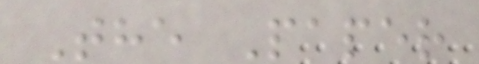The Paper
